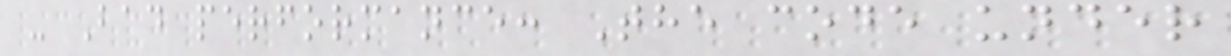- Bad performance: The code under
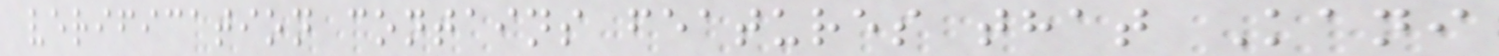verification contains features that Kani
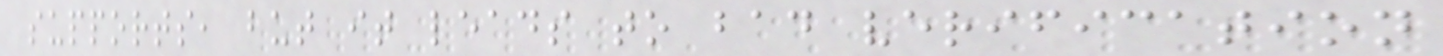supports, but it leads to bad verification
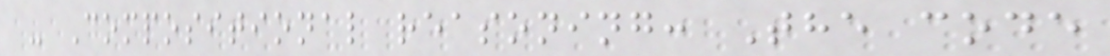- Compositional reasoning: The code
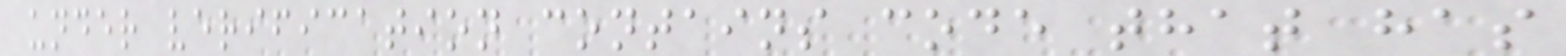under verification contains code that has
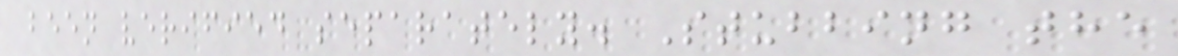been verified separately. Stubbing the
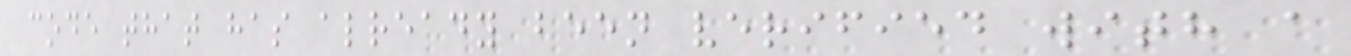code that has already been verified with a
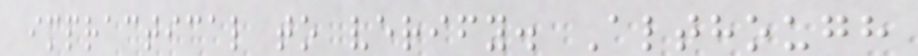impractical to verify. Although
